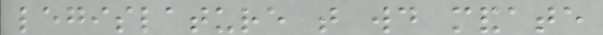legislature that would mandate
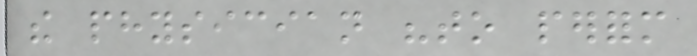the physician "to perform
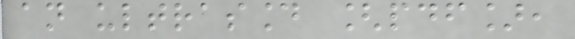an ultrasound [pdf],
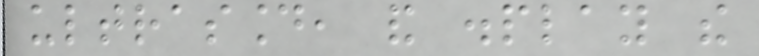ultrasound, and display the
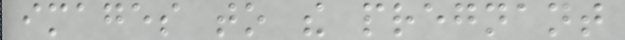images to the pregnant
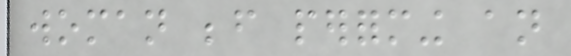woman before performing an
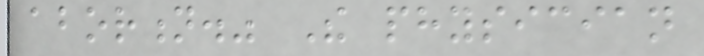abortion." The physician
